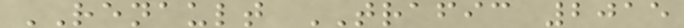RENAULT TRAFIC 2015
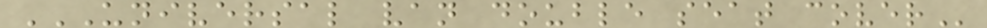UNIVERSAL VAN DOUBLE SEAT COVER
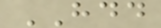HDD
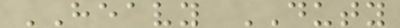HEAVY DUTY
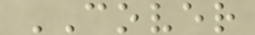COVER
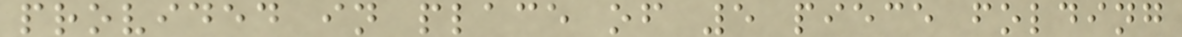provided in place of 5 piece folding
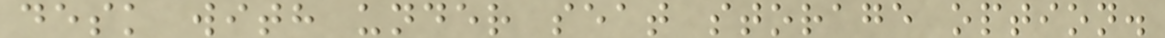desk with under seat storage option.
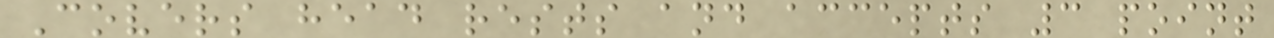Covers head rests and accepts 3 point
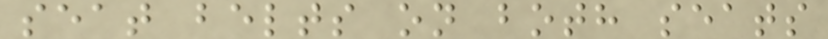seat belts on both seats
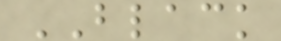BLACK
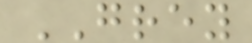GREY
